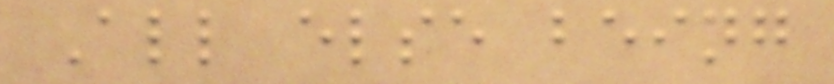All else being
